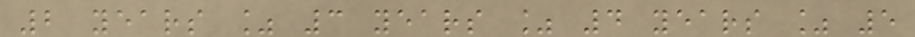2 years % 3 years % 4 years % 5
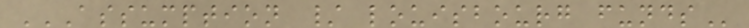ASSUMPTION / LOUISBOURG FUNDS
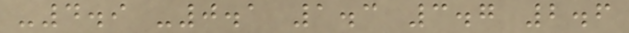-4.9 -0.1 1.3 3.7 2.6
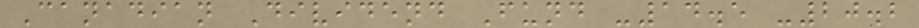Canadian Dividend Fund -14.5 -20.2
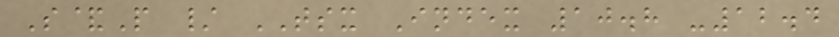S&P / TSX Index 10.8 -12.4
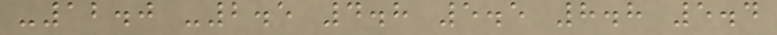-12.0 -2.5 4.8 5.5 8.8 5.4
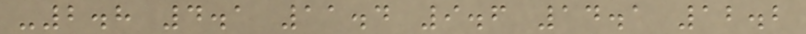-2.8 4.1 11.4 9.6 14.1 12.2
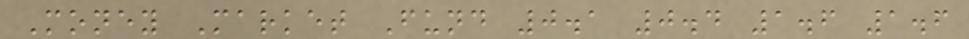Money Market Fund 0.1 0.4 1.6 1.6
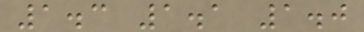1.3 1.1 1.0
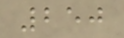250
